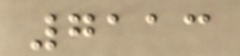7113
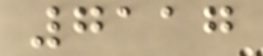7117
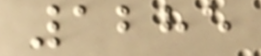1285
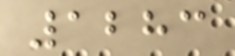1283
